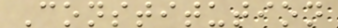Constitution
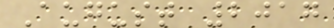August 2017
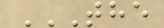THE
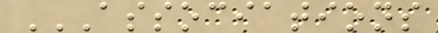ASSOCIATIONS
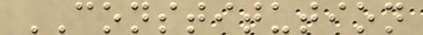CONSTITUTION
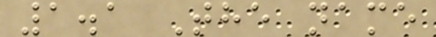1.1 The name
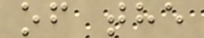of the
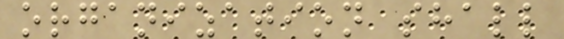organization shall
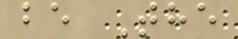be The
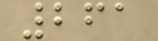261
